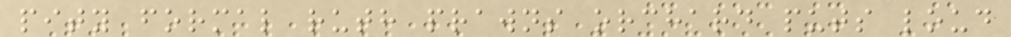pity formal ruth prawns orchard puts loud
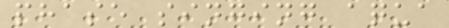phase singing aqua
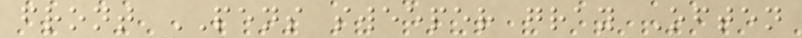front PENS sweeper gray Often
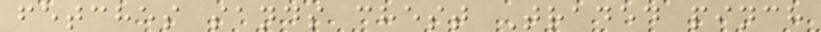fetches sands chest Traded pinch
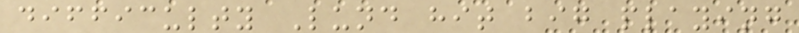difficulty Lund hit big playing
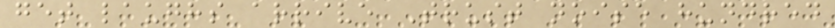get laughs arrive Trust noise hundred
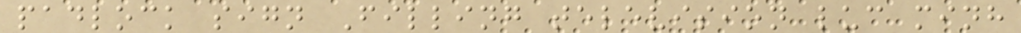padlock sign Filling television luc minh
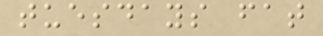tuesdays fat
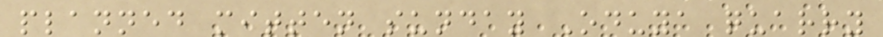planned mitten sunday Oduya quarry
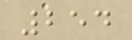254
